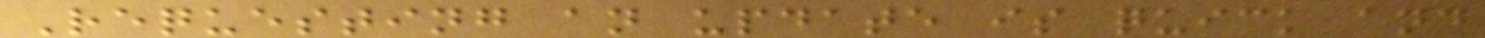Requesting an update is quick and
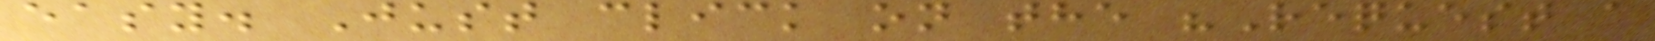easy. Just click on the "Request a
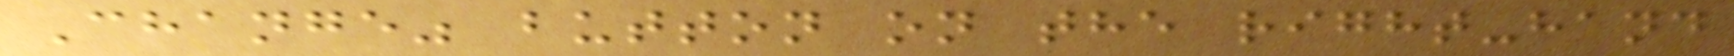Change" button on the right-hand
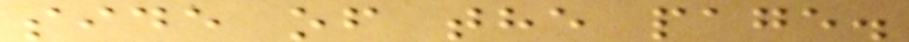side of the page.
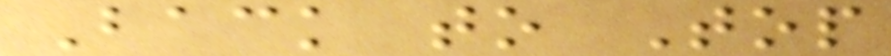Back to Top
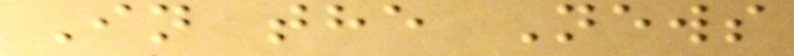In the News
